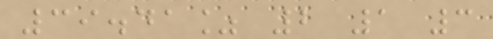39.41% 2 1 3
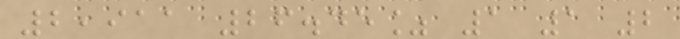2,911 26.45% 1 1 2
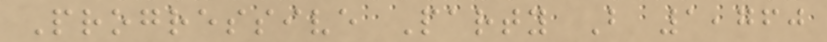Progressive Party B 1,760
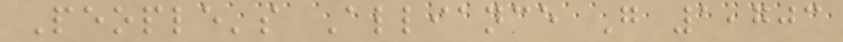People's Alliance G 1,703
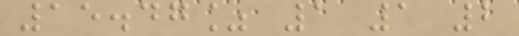15.47% 1 1 2
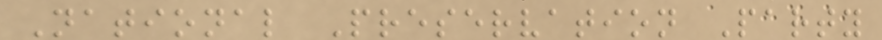National Preservation Party
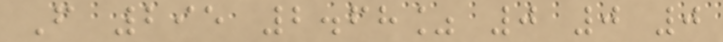F 295 2.68% 0 0 0
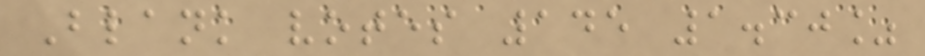Blank votes 145 1.30%
